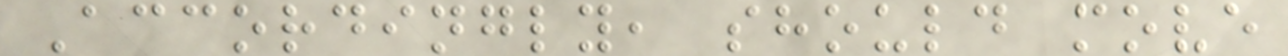Accordingly, should move
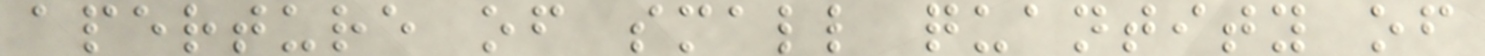aperture of small quantity of
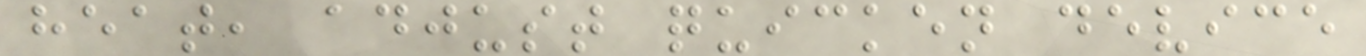heat, adjust quicken device
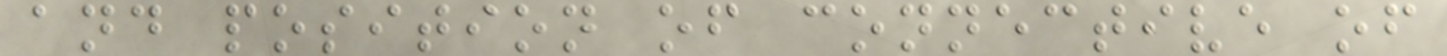and position of connective of
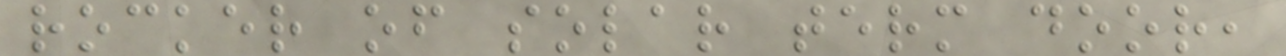rocker of solar term door,
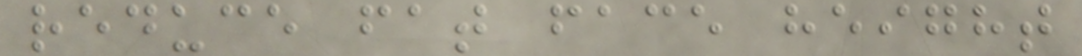reduce fat face height
